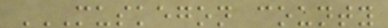MUSKEGON COUNTY
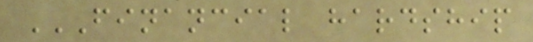FINANCIAL HARDSHIP
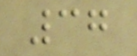37
